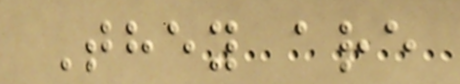They are
